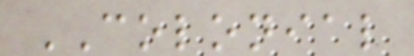COLONIAL
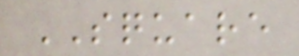SQUARE
